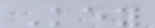Key
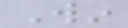Win
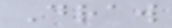Draw
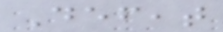Defeat
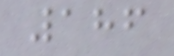186
